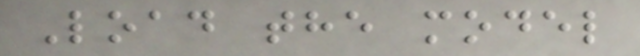Load the model
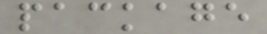package
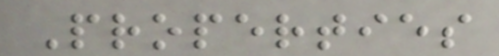Properties
